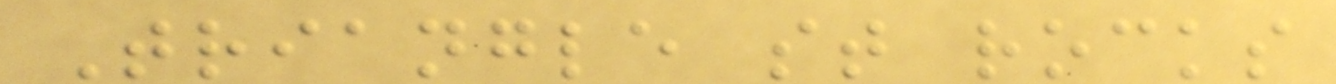Triangle st rocks
